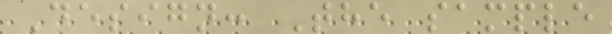Design: The sample
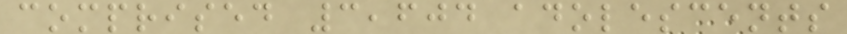comprised 3,604 adolescents
